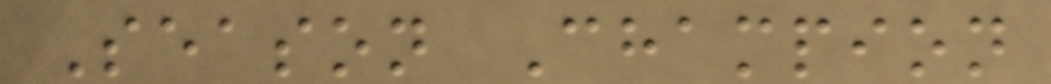Season Champion
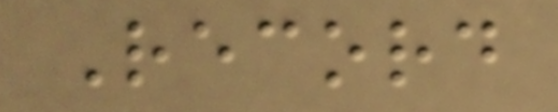Record
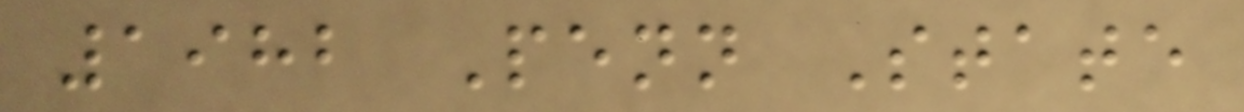1982 Penn State
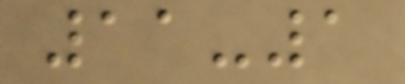11-1
